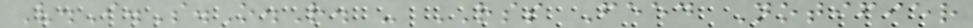V.I.S.O.R. - RSS Feed Notifier
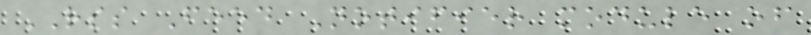RSS Feed Notifier module of
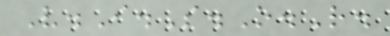V.I.S.O.R.
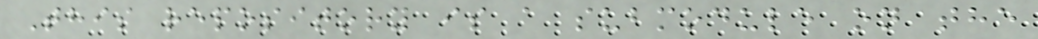This repository is a submodule on the
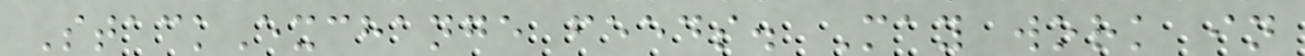StackExchange feeds. May work in
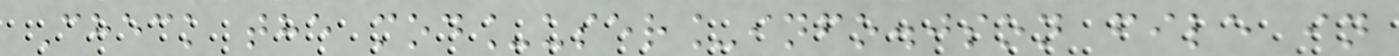Check the mod_user_info.json file in
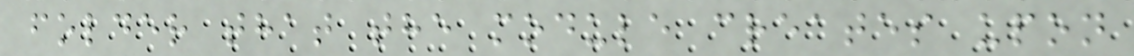folder that the module creates upon
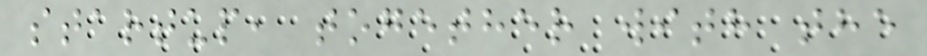startup, together with the
